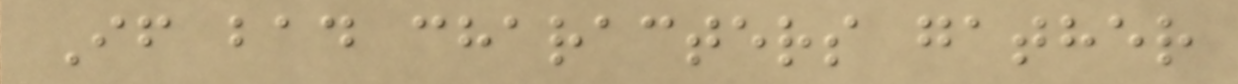If bad characters gather
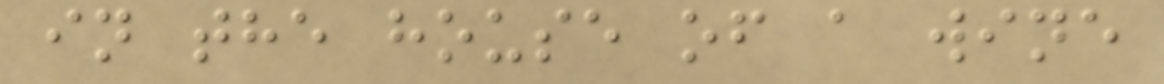in the house of a wine
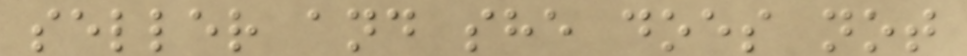seller and she does not
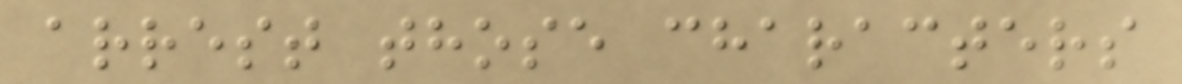arrest those characters
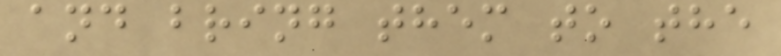and bring them to the
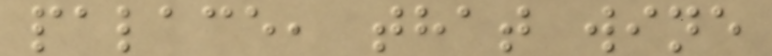palace, that wine
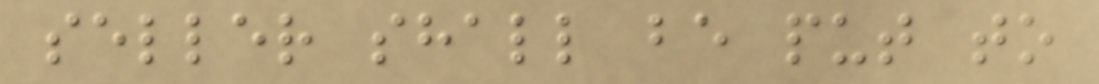seller shall be put to
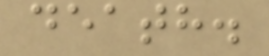death.
